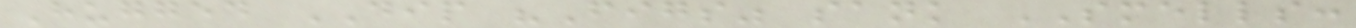Hugged DIP "Figs" sank SMELLS:
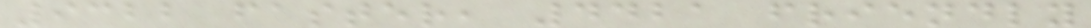9322 faster, 4421 friendly
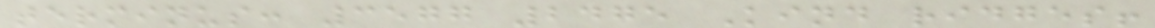terminus: 3577 2475 Kind ridges!
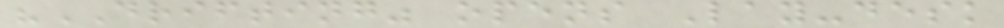"DRIFTING" opens Lay-desk
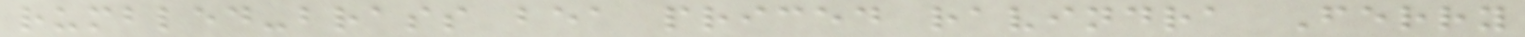rumbled-brass bea priced ravindra Ferry
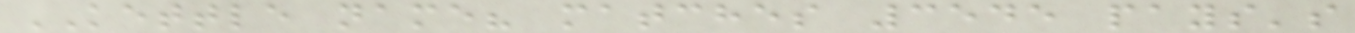KETTLE name? matches 3545 pays's
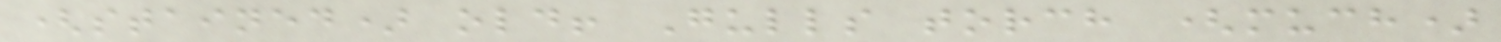(stained) old! Gulls torch (much)
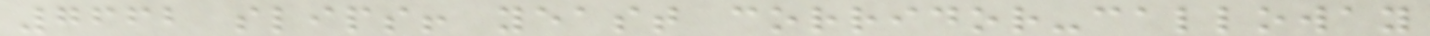7662 slips! yeast corridor-calloway
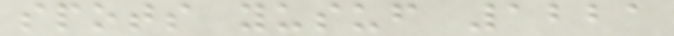spots yusuf 1221
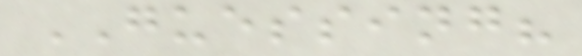GUESSING?
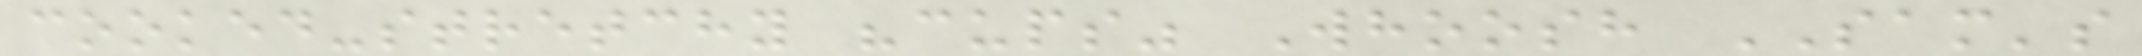cooked-stretchy "cups" Whoosh SAM's
